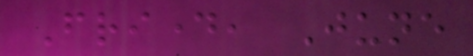Friday, June
